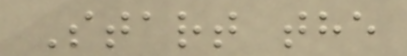Start the
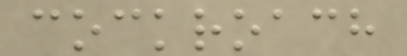cockroach
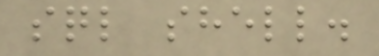sql shell.
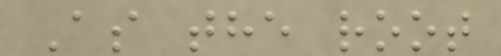As the root
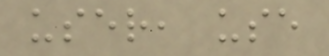user, use
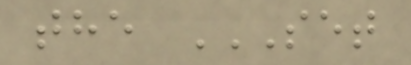the SET
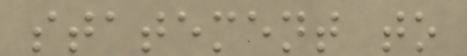statement to
